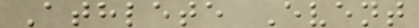Athlete Event
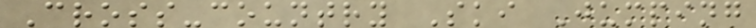Cross-country Ski Jumping
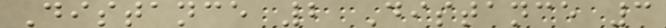Distance 2 Distance 3
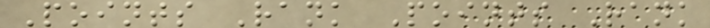Points Rank Points Rank
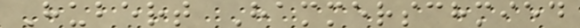Hubert Hammerschmied
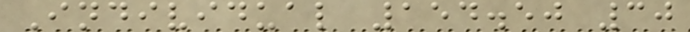Individual 154.50 30
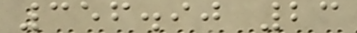356.90 23
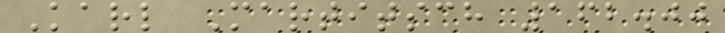Karl Martitsch 162.00
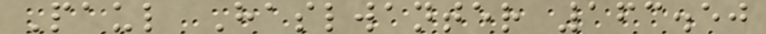Paul Haslwanter 163.50
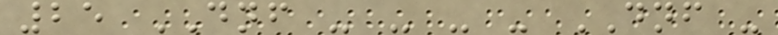25 DNF - - - - DNF -
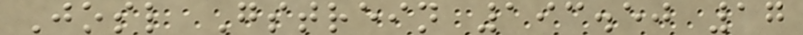Josl Gstrein 193.50 17
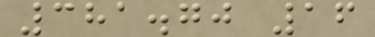381.70 16
